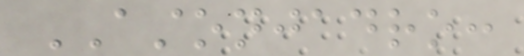ASTONJADRO:
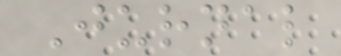Jurnal
